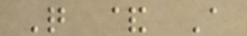Q & A
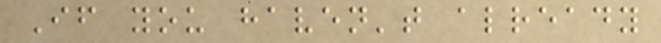If you haven't already
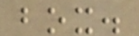box.
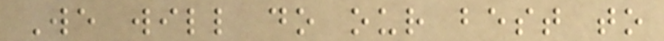We will do our best to
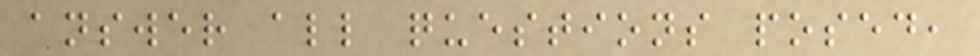answer all questions posed,
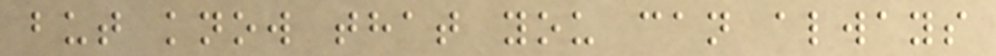but know that you can always
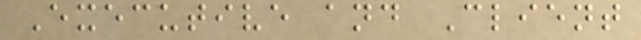Executive and Client
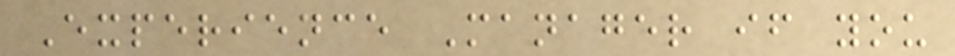Experience Manager if you
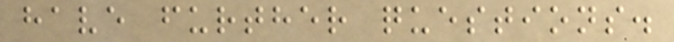have further questions.
